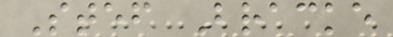Stef Bracke
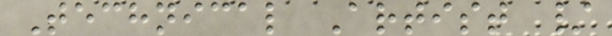Technical Artist /
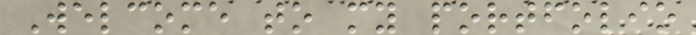Welcome to my portfolio
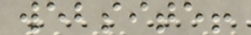website!
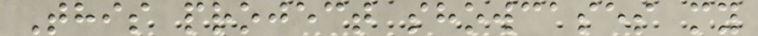This project showcases my
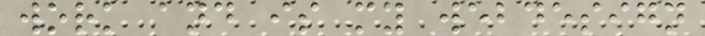work and is my webdesign
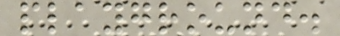playground.
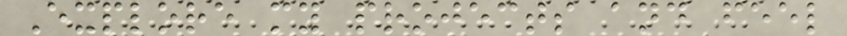Explore my projects and feel
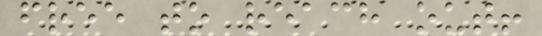free to reach out!
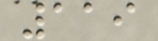119
